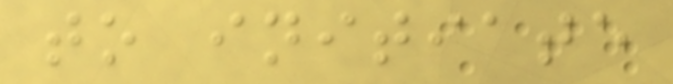to initiate
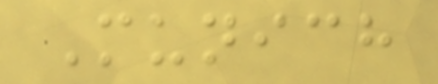Munich
